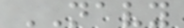NAVY
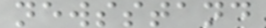newsstand
